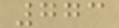773
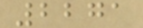2271
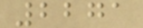2271
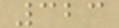323
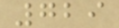729
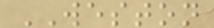WESTON
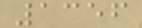1356
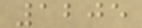1205
